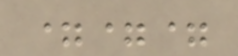===
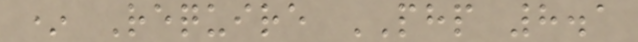* Require PHP 8.1
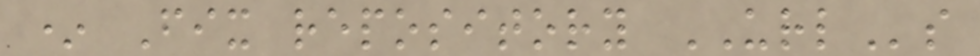* Fix repository URLs
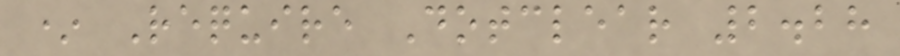* Require Dotclear 2.28
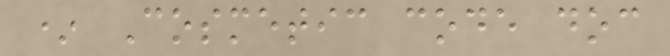* Cosmetic code doc
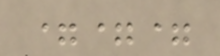===
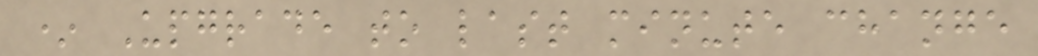* Upgrade to last minute change
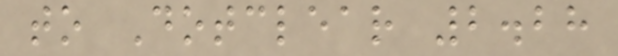to Dotclear 2.28
